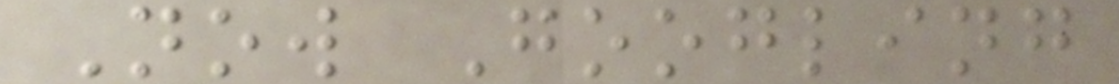Now Googling
